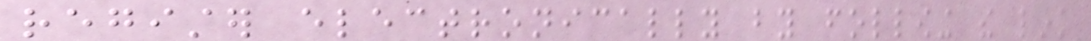register electronically by following the link
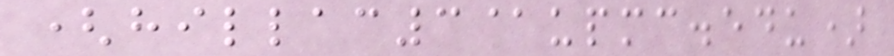(hillac3@upmc.edu)
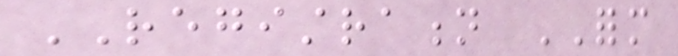REGISTRATION FORM
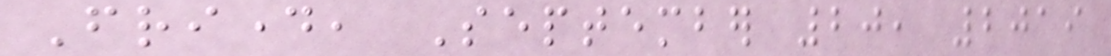Friday, September 20, 2019
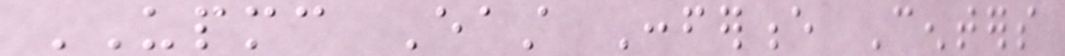UPMC East Conference Centers
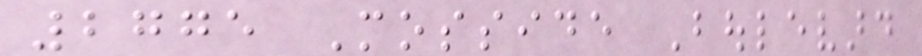2775 Mosside Boulevard
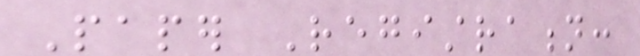Paper Registration:
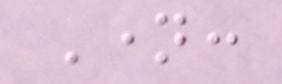Name:
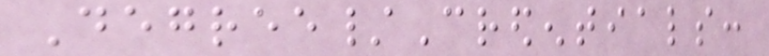Degree/Credentials:
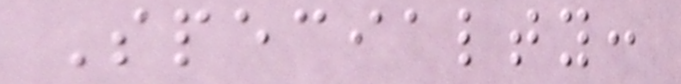Specialty:
